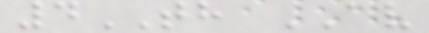4TH AV
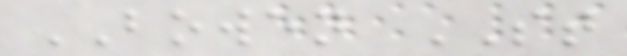BOWEN ST
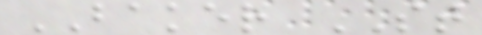BAKER ST
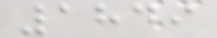1849
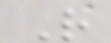R
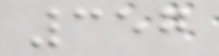357
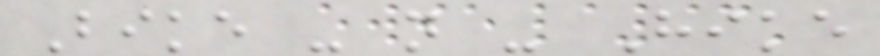Bike - n - Hike
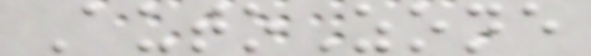AutoZone
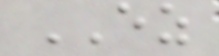EZ
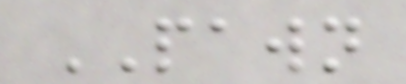PAWN
